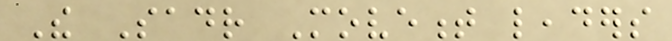The Sadr Movement leaders
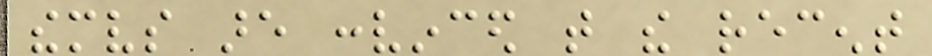themselves are convinced that the recent
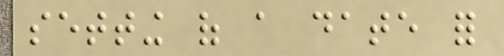setting of a date for
